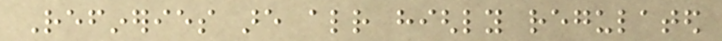Refineries are already highly regulated
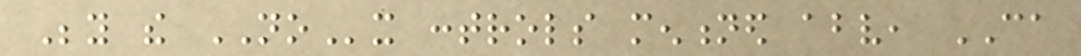Beyond the NOx controls mentioned above, CA
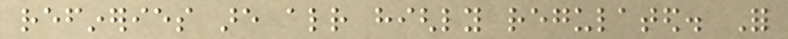refineries are already highly regulated. For
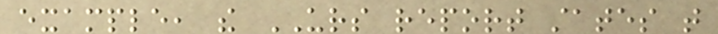example, the URS report states that
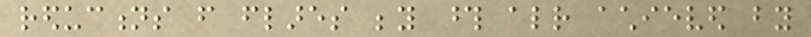reductions from flares beyond those already achieved by
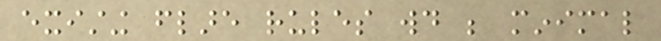existing flare rules would be minimal
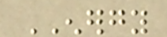ENERGY
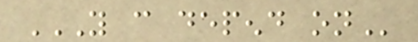YOU CAN DEPEND ON
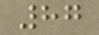87
